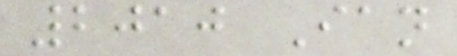2010 Ian
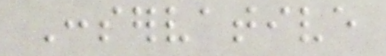Conservative
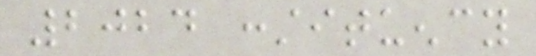2024 constituency
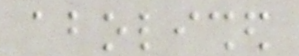abolished
